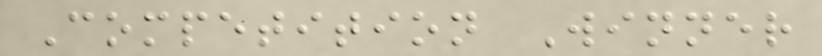Competition Winner
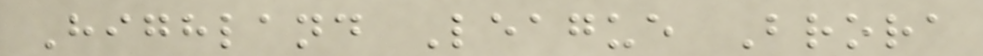Highland League Brora
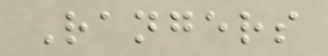Rangers
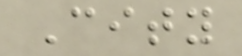City
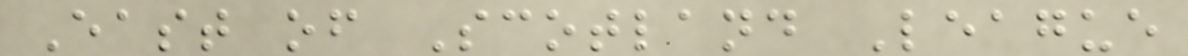East of Scotland League
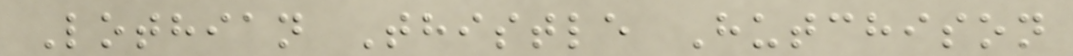Lothian Thistle Hutchison
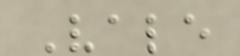Vale
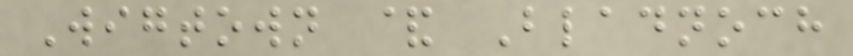Wigtown & Bladnoch
